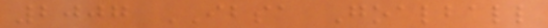2007 IBSA Goalball
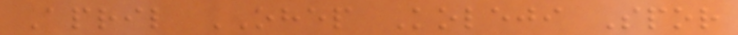April OHEP Koleji Spor
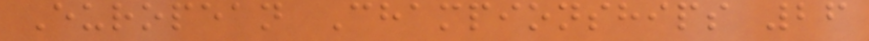European Championships 26
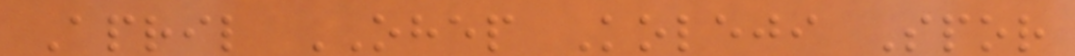April OHEP Koleji Spor
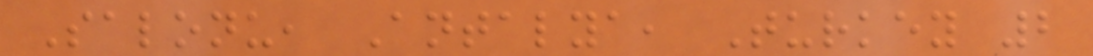Salonu, Antalya, Turkey 2
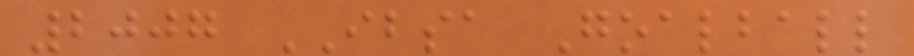2007 IBSA Goalball
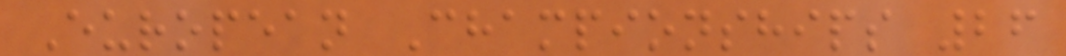European Championships 26
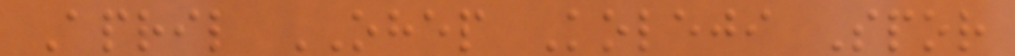April OHEP Koleji Spor
